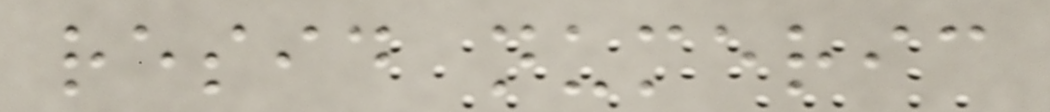resid numeric
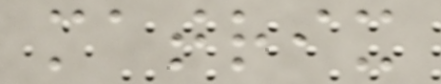matrix
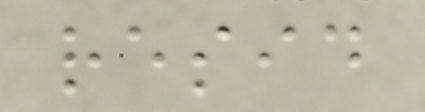resid
